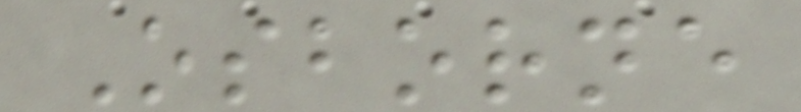Osborne
